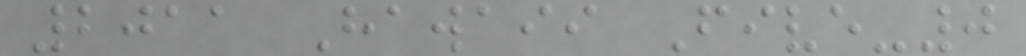2011 Hawaii Five-0
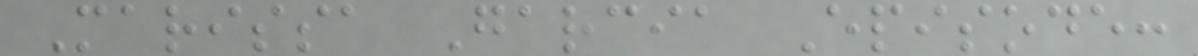Marissa Garcia Episode:
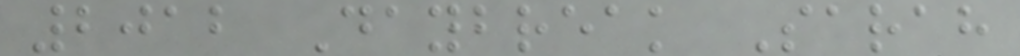2012 Daybreak Sarah
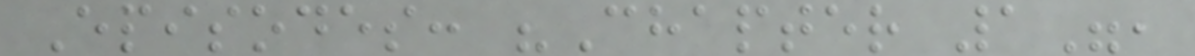Episodes: "Chapter 1",
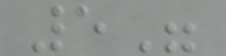5"
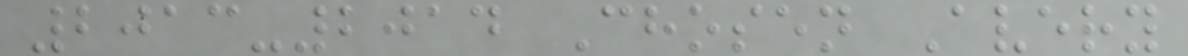2013-2014 Chosen Avery
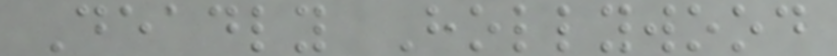Deadly Hollywood
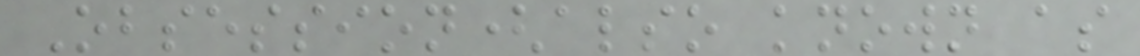Obsession(also known as
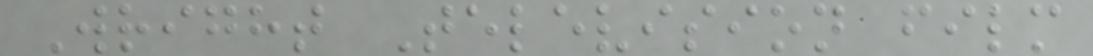Wright Television film
